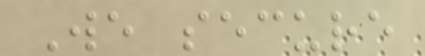We secure
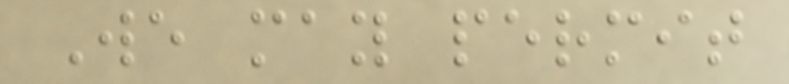We may permit
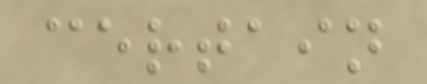certain
